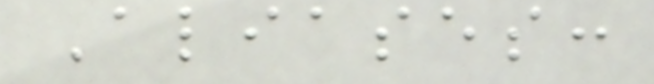Aliases:
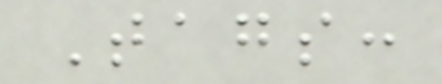Tags:
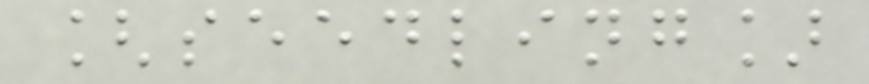[seedling]
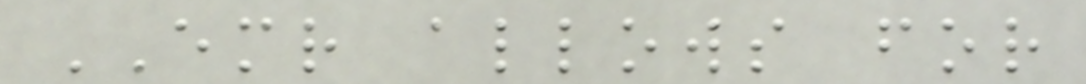EMR allows for
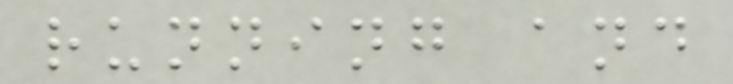running and
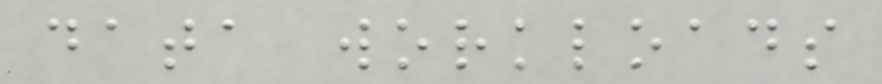data workloads
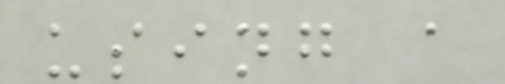using a
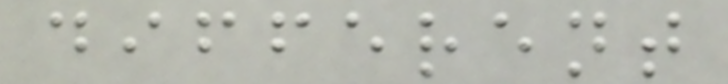different
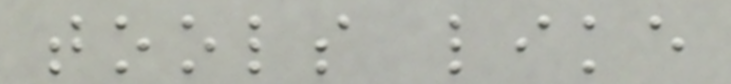tools like
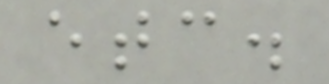etc.
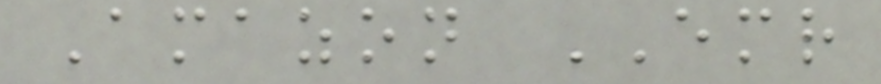Amazon EMR
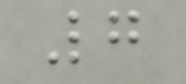7
